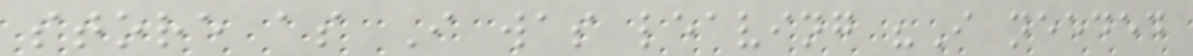store as I was leaving "I needed
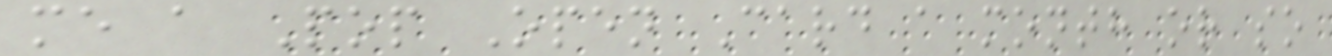me a Pop Open Card a month or so
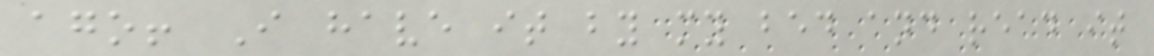ago! I have it by my bed and read it
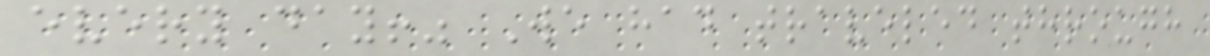every day!" We had traveled through
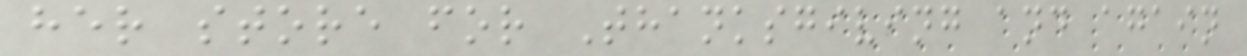her store for Thanksgiving and again
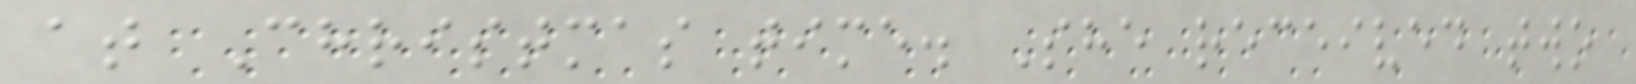at Christmas time. She received two
